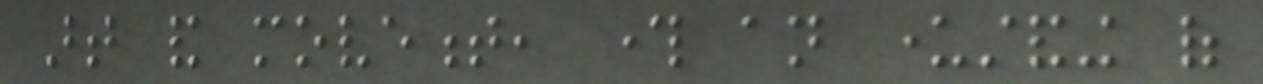art and movement, through an understanding of
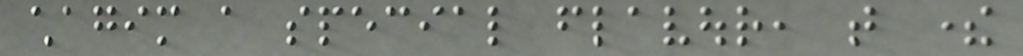chagim a special flavour, that there
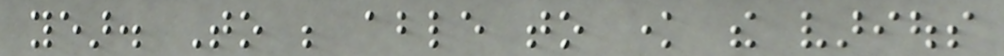year. To be able to know the various
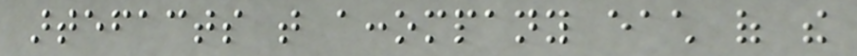artefacts that accompany each of the
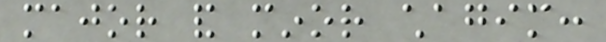major and minor chagim:
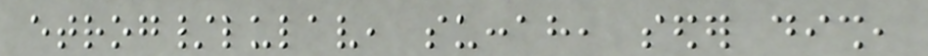etrog/lulav, succah, seder dish,
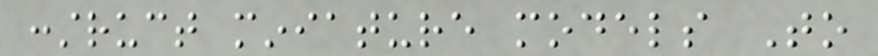construct miniature models To
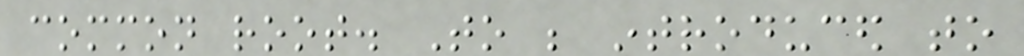common root. To be introduced to
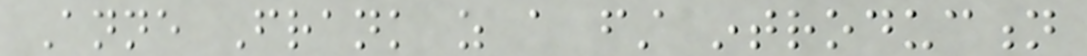Anne Frank as a first introduction
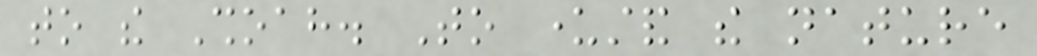to the Shoah. To understand the nature
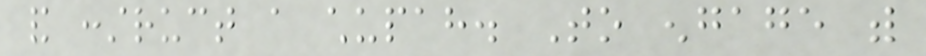and construct a chupah. To engage with
